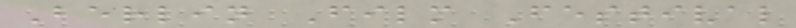Berlin Film Festival
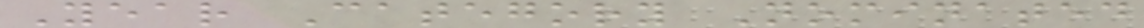Year Category Nominated
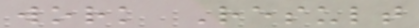work Result
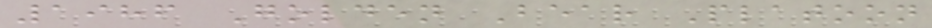1986 Golden Bear Platoon
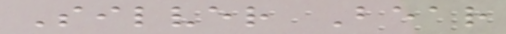Silver Bear
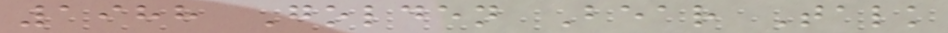1988 Golden Bear Talk
